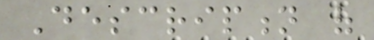Description of
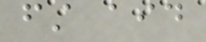first aid
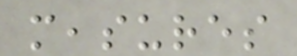measures
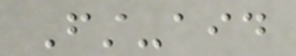First-aid
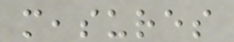measures
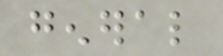general
